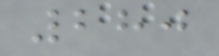280
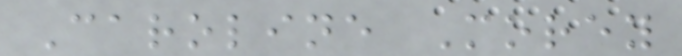Caroline Morey
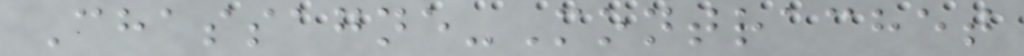Chassagne-Montrachet
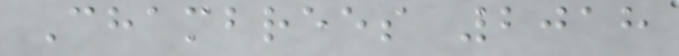Chambrees 2018
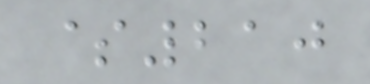$210
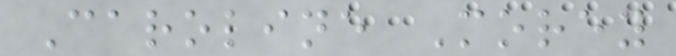Caroline Morey
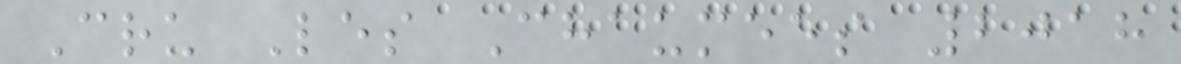Cru Les Chaumees 2018
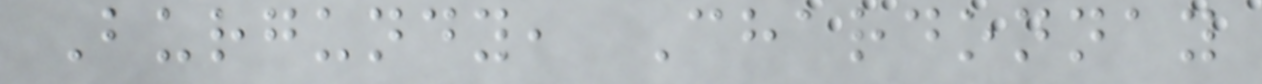Burgundy, Chardonnay
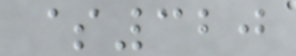$320
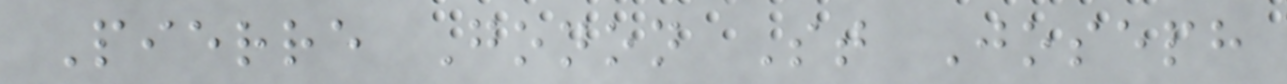Pierre Gonon St Joseph
